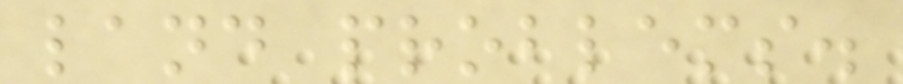land problems.
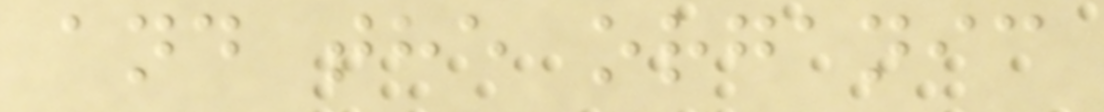and the organic
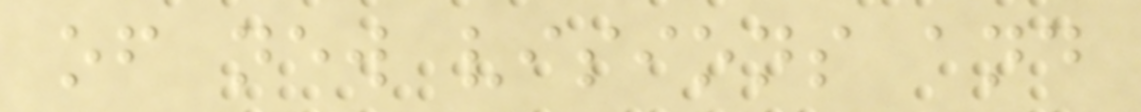of new visions and
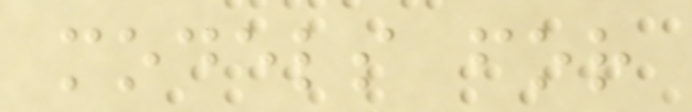models for
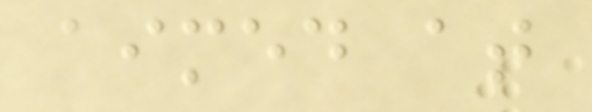aimed at
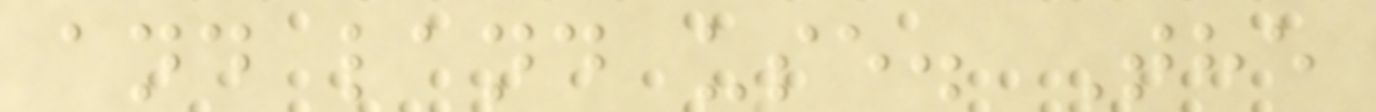and land use. The
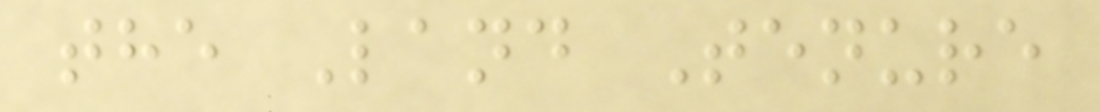the Land Tenure
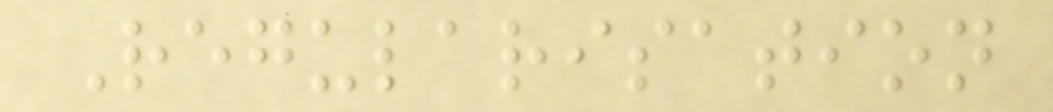Regularisation
